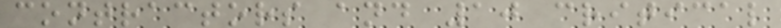contractors and 10 critical
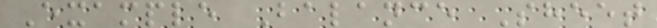Example Balance Sheet
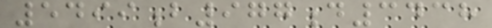5499b977d3438
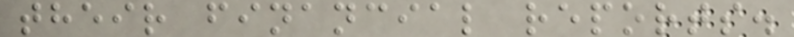their financial reports.
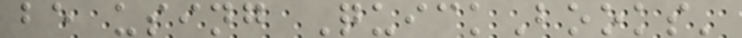be using QuickBooks'
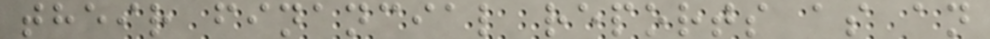their financial reports as an
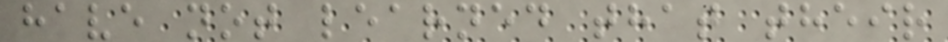have not learned that their
